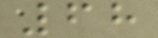68
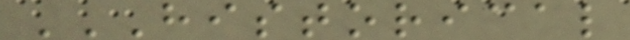HISTORICAL
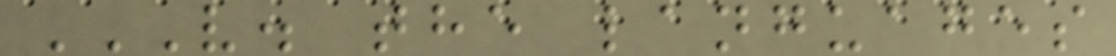V. THE LANGUAGES
